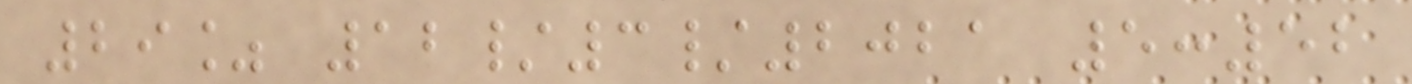29% 12/3/2021 5:52
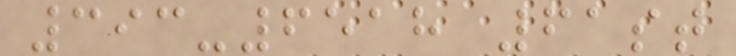393-6518 61st
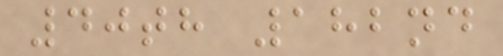40th 182nd
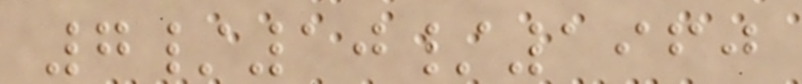7/10/1960
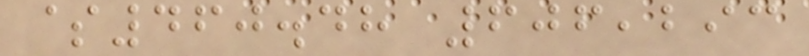$460.48 606,293
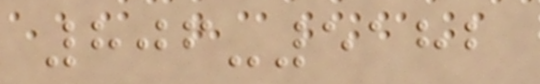806-5182
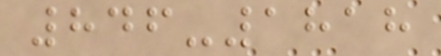846-1818
